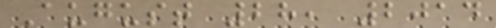August 28, 2014
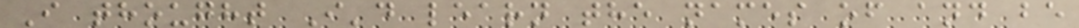I thought I'd learn the names of and be
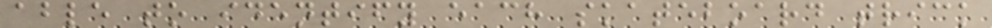able to identify each skateboard trick
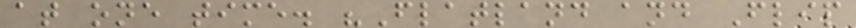at one time. "Flatland and Flip
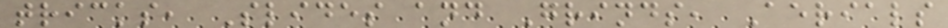tricks, Slides and Grinds, Aerials
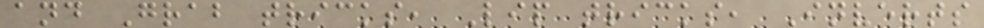and Grab tricks, Lip tricks, Inverts
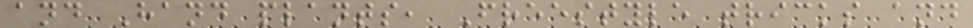and Hand plants, Freestyle tricks and
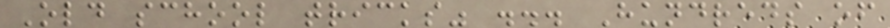Old school tricks" ... Hundreds of
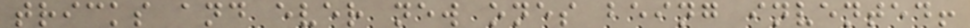tricks and ever new ones being invented!
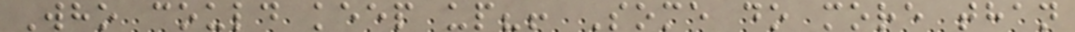Who could keep up?! Some do more than
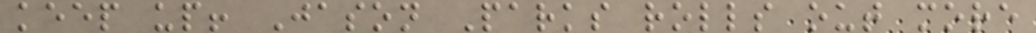keep up! Jason Parks rolls out more
